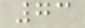73
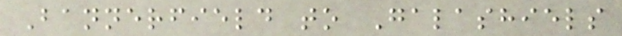Bannerfield to Galashiels
